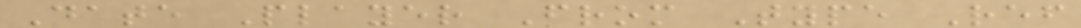Date Player From Type Ref
